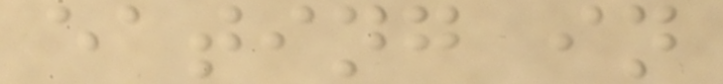eating in
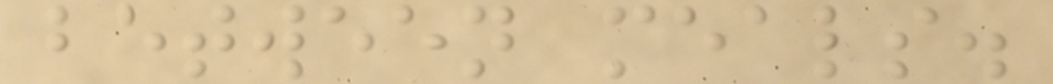between meals.
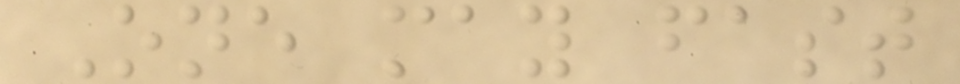One may fast
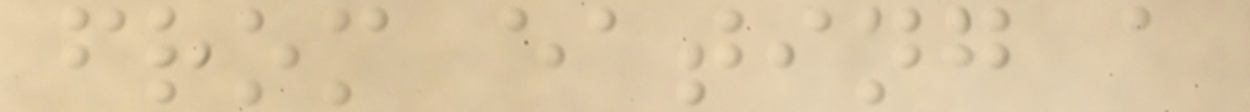from eating a
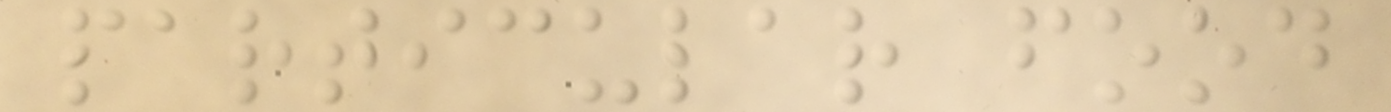particular food
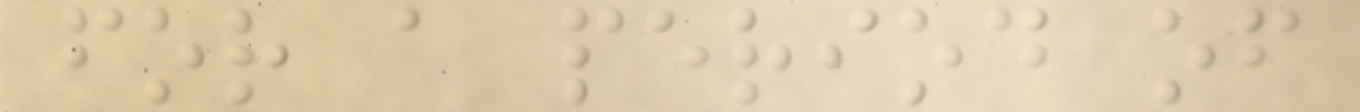for a period of
